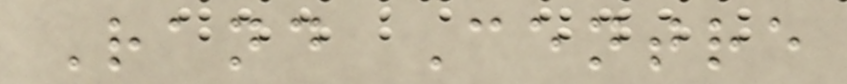Rand Centre
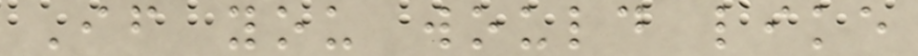If you would like
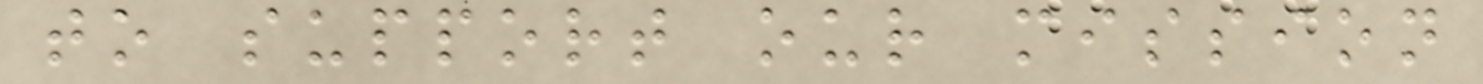to support our mission
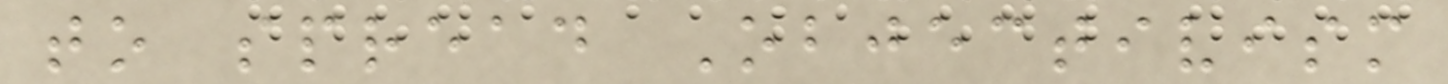to spread Objectivism
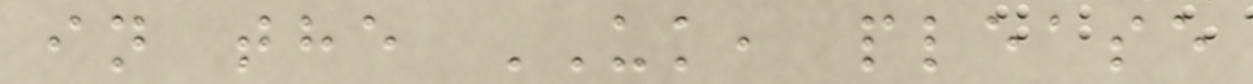in the UK, please
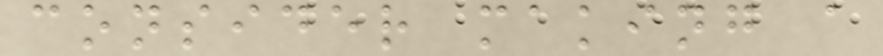consider making a
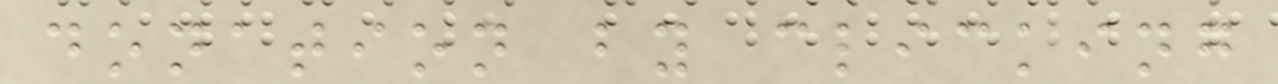donation by clicking
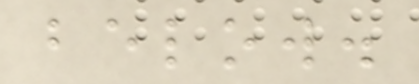below.
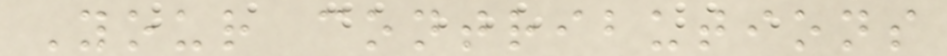Your contributions
